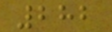282
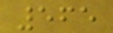565
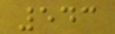543
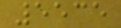5535
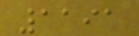1191
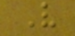V
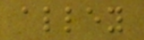alley
